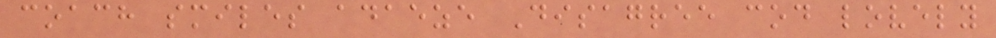coach smiles adaeze Disagree cod lovely
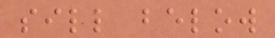sill below
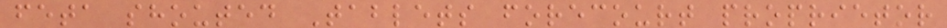feta shouted Tablets forecourt proprietor
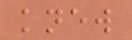knew
